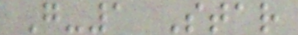G-1 Star
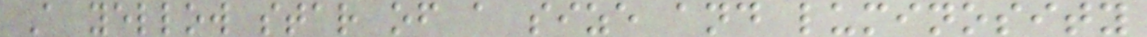A yellow star of a size and luminosity
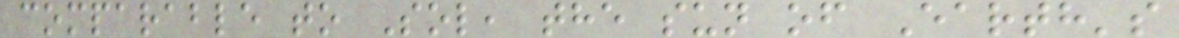comparable to Sol, the sun of Earth's
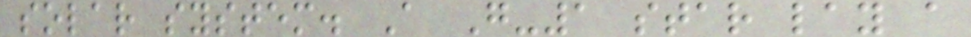solar system. A G-1 star lay a
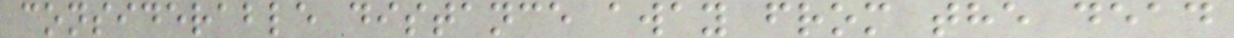considerable distance away from the dead
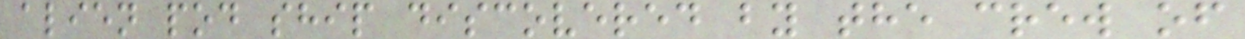alien pod ship discovered by the crew of
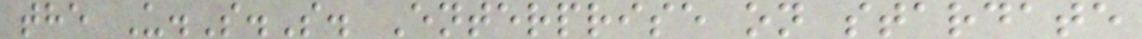the U.S.S. Enterprise on stardate
